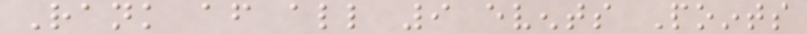Rank after all 9 events Points
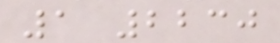1 2230
